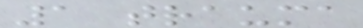1 trauma
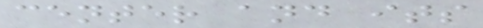center and its
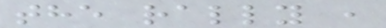the rally ,
